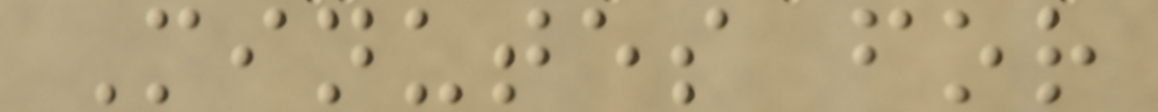Minutes for
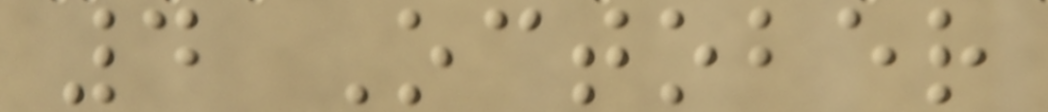4 October
